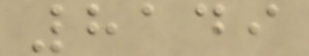8149
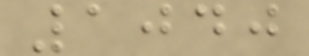1040
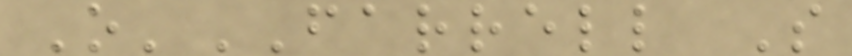O'FARRELL S
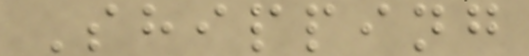Shipping
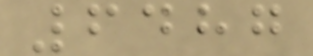6487
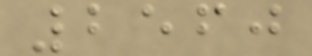2560
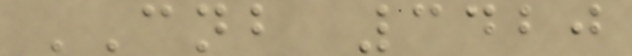CNB 3420
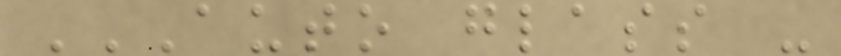AUTO GLASS -
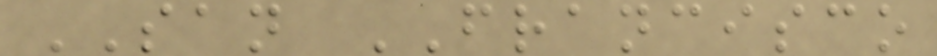SAN FRANCISCO
